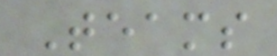Teams
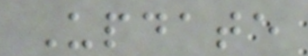Update
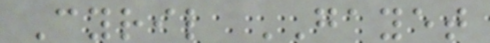Cyril GAYET
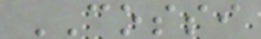COSSI
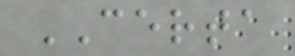CERTA
